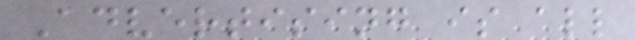Advertising is all
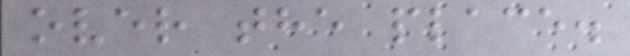over the place.
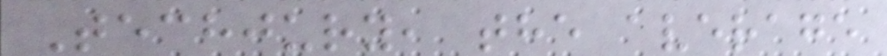Techjury, the average
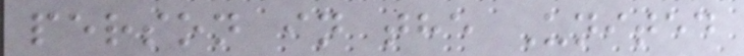person in the United
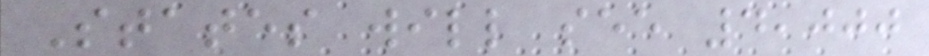States will see 4,000
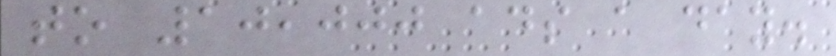to 10,000 ads a day.
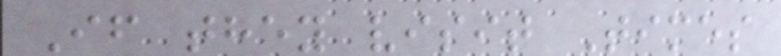If they visit Times
